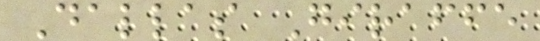Dallas Giraffe
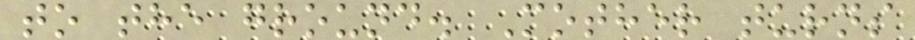to the ground. Mother turns
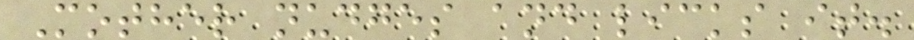Mother nudges and licks it.
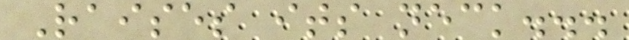Raises its neck...
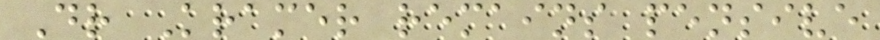Dr Kramer remains pensive
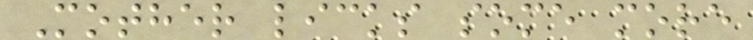Mother licks some more
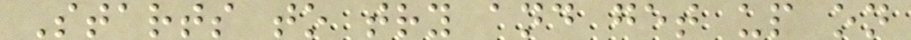Starts to try and get up on
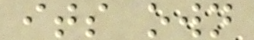its own
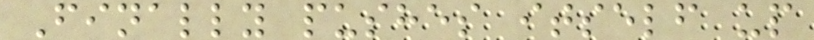Finally pushes itself up
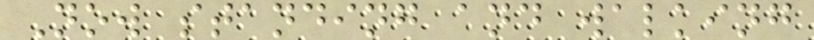Now standing and walking
